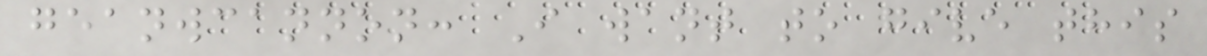geanwcannon: I want to give this
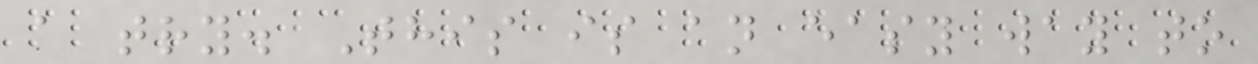a try. This is an easy way to
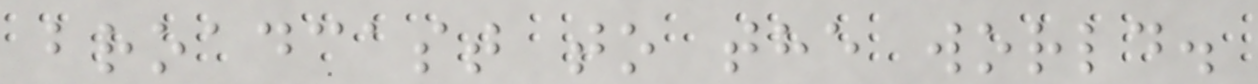broadcast to the world.
